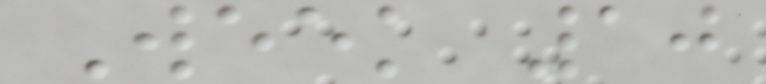Week 10
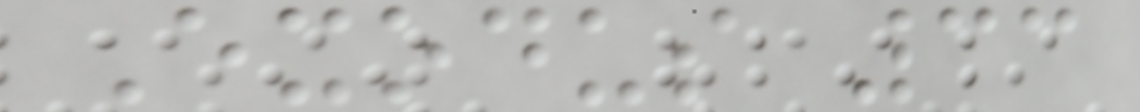Exodus 33
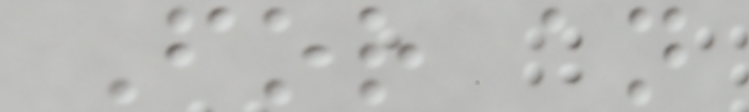For an
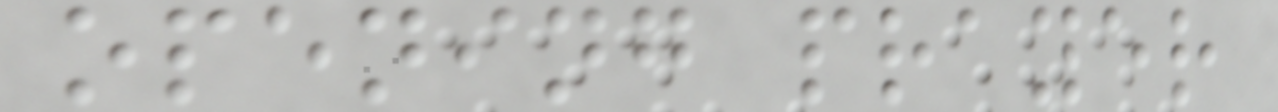opening prayer
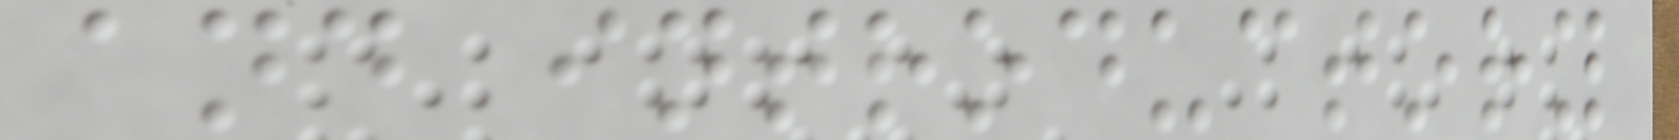and introductory
